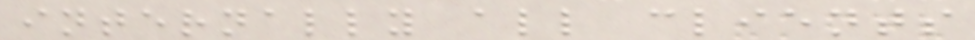internally all clients
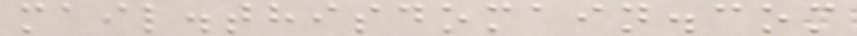mail.thisdomain.com
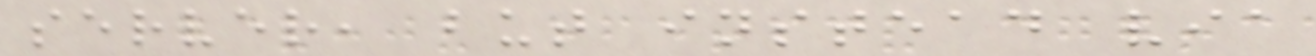server, but instead via
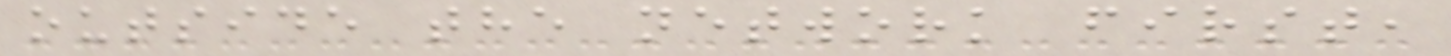outside the network first,
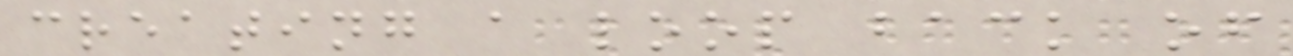creating a loop back of
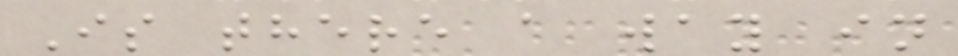Is there a way in
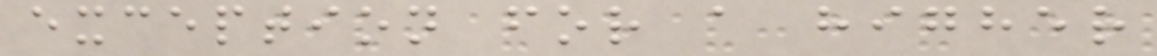exception for a higher
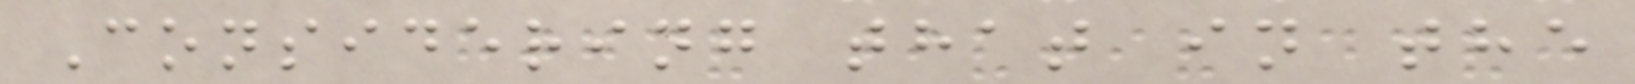Considering that in the
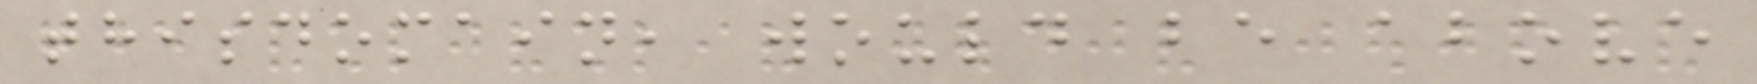thisdomain, would be above
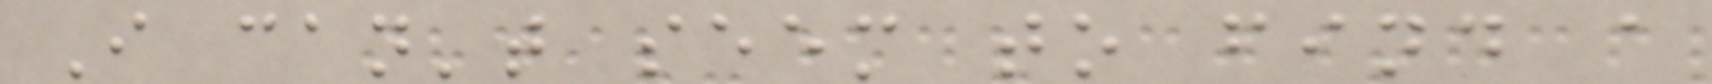I can't seem to find a
